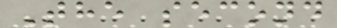The second
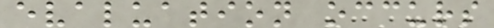evaluation occurs
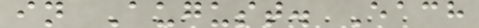in August. Each
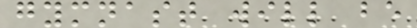gymnast will be
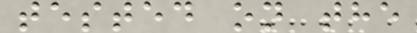tested on the
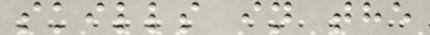skills in the
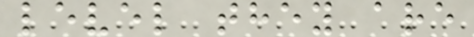level they are
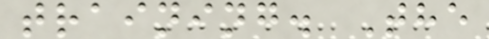training. The
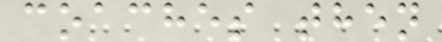coaches then
